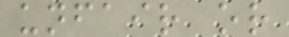unfair or
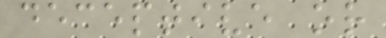deceptive or
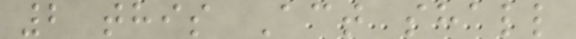2 this Act shall
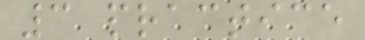3 practice
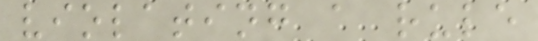violating a rule
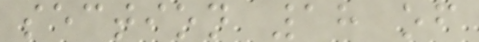section 18 of
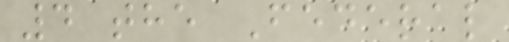4 the Federal
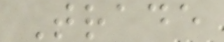Trade
